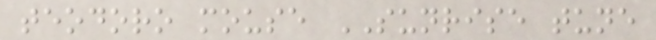teodoro mouse SUNRISE tune
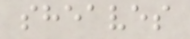sheaves
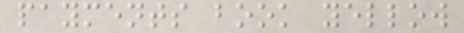payments book yellow
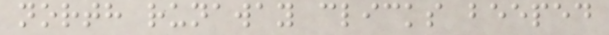north runaway clicks beeped
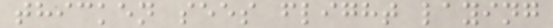thicken sees flight laying
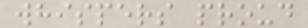whispers proud
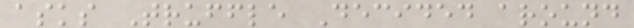asks Truffle Decided around
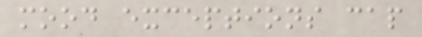mood exceptions cap
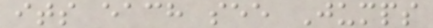its each see Jumps
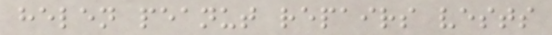helen peanut repairs vests
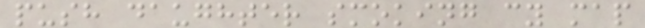push daughter smoking cy map
